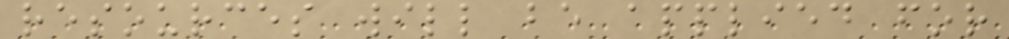resources will be applied for
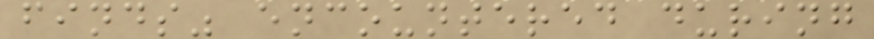finds" encountered during
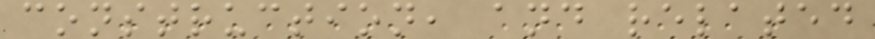construction, and related
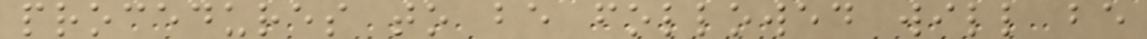procedures to be followed will be
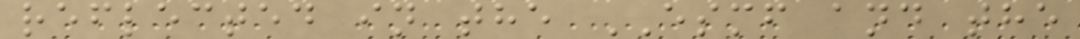reflected in the ESMF and the
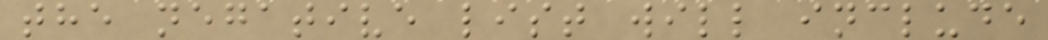the negative list will include
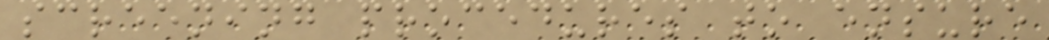screening procedures to ensure
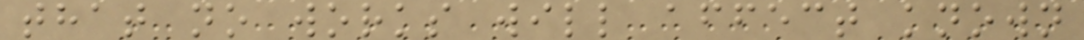that no works will affect known
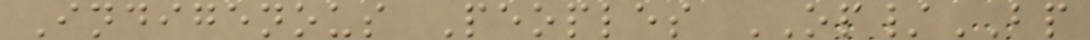Indigenous Peoples OP/BP
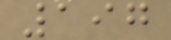197
